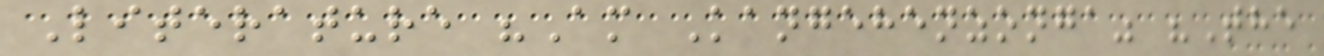Literature "Am Kangehenzonga" "The
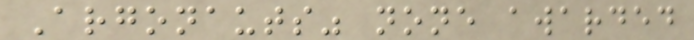Argonauts" none awarded
